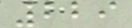229
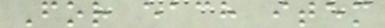For each item
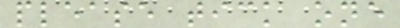please tick one
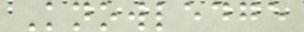Knowledge
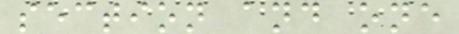section and one
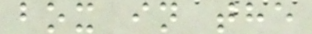box in the
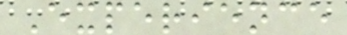Experience
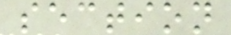section
